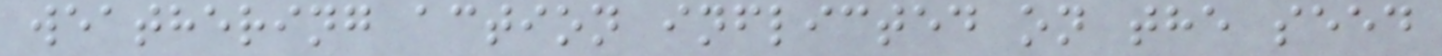weathering action inflicted on the seed
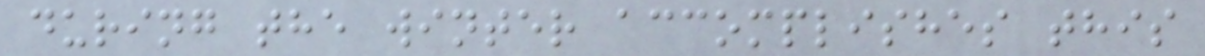during the winter accomplishes this
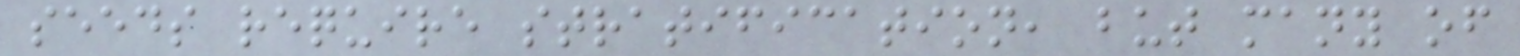seeds require stratification, but many of
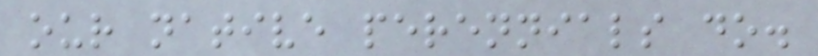our native perennials do.
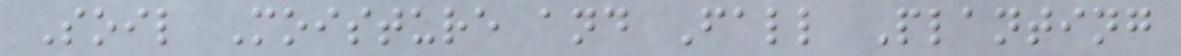Soil Moisture and Fall Planting
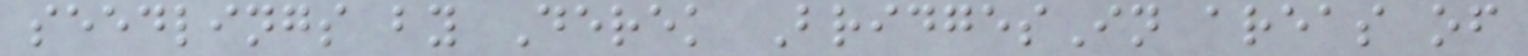seedlings by Derek BridgesIn areas of
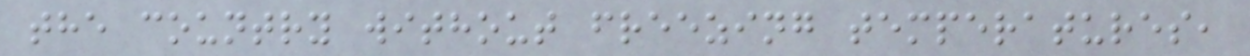the country without freezing temperatures,
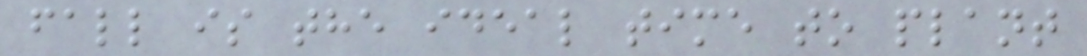fall is the ideal time to plant
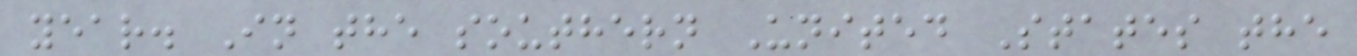year. In the southern United States the
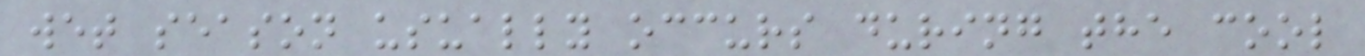wet season usually occurs during the cool
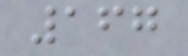167
